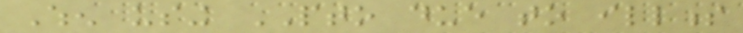When using PTO due to illness
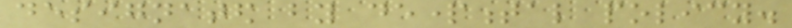designated by departmental policy.
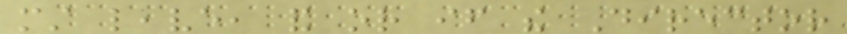must leave, and or if the Director
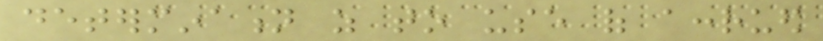determination as to use of accrued
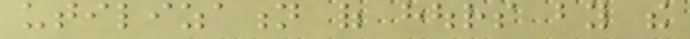utilization of hours by the
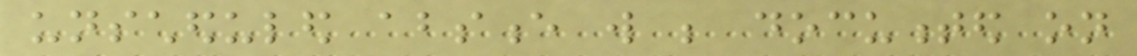unscheduled absence will be documented on
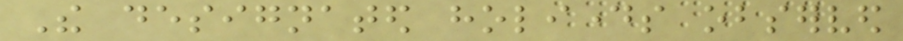The designated holidays observed
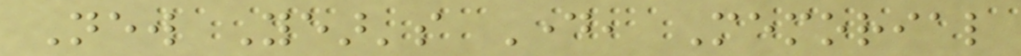New Year's Day, Memorial
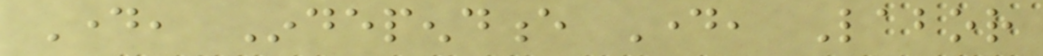Day, Independence Day, Labor
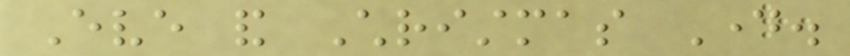Eve and Christmas Day.
